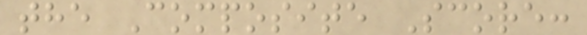the Composite Score:
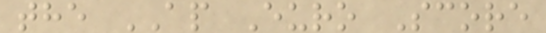the AP Euro Score
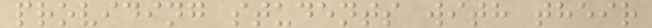providing students with their
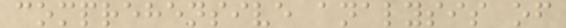comprehensive analysis of
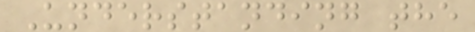Understanding the
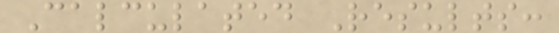Calculated Results:
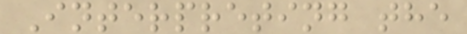Interpreting the
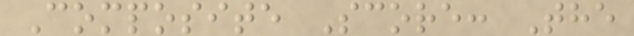Composite Score: The
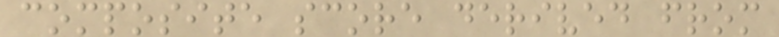composite score derived from
